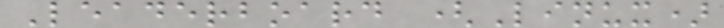Leaderboard (Linux)
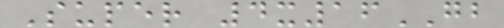Super 4x16GB
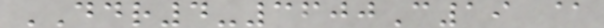DDR4-3600C19 @
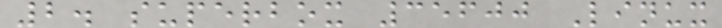2. superbox 35600 Linux
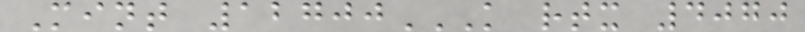Mint 12700K RTX 4070
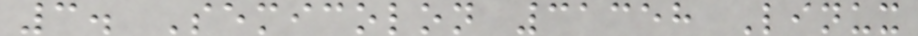3. Semicolon 31358 Linux
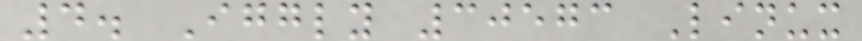4. Iggly 30573 Linux
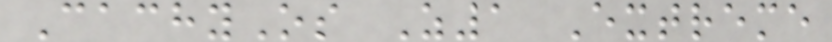CachyOs Z1 Extreme
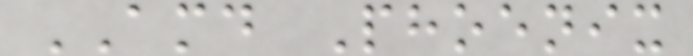AMD Phoenix
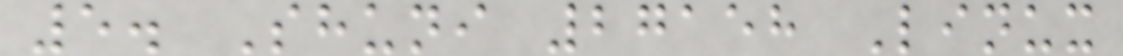5. Shuni 27158 Linux
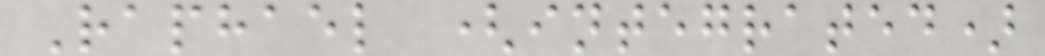Raphael (integrated)
